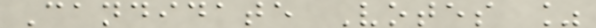Candidate Votes %
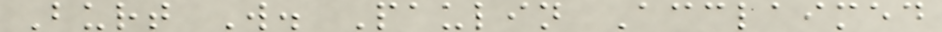Burt W. Paulin Acclaimed
